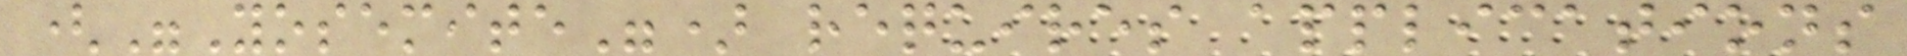("Yosemite") requires applications
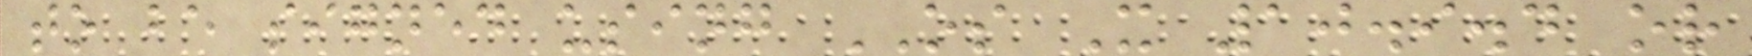to be signed using OS X 10.9.4 or
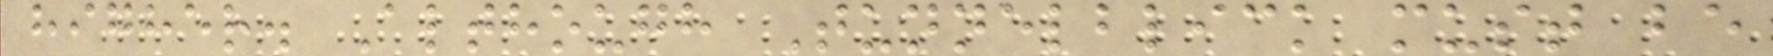higher. Although Tunnelblick must be
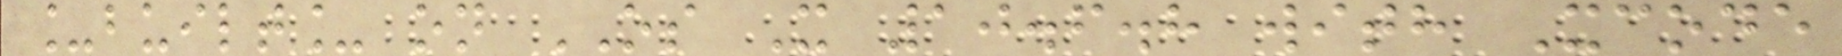_built_ on OS X 10.6.8 with Xcode
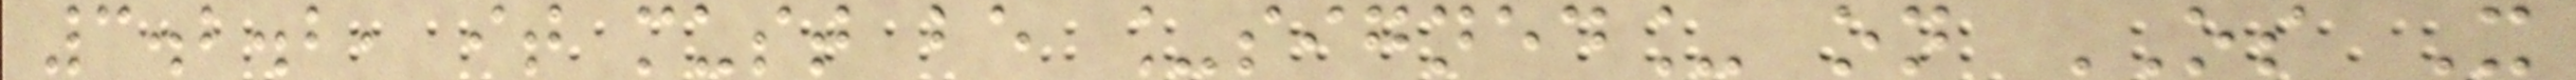3.2.2, it must be _signed_ on OS X
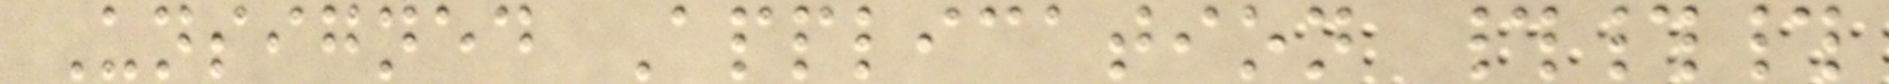Unsigned Application ###
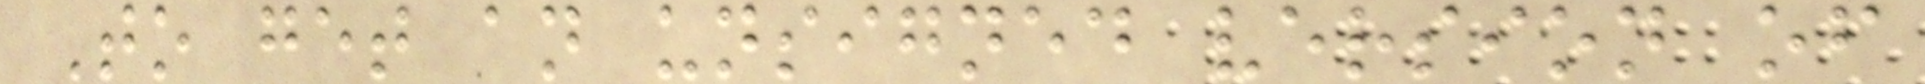To get an unsigned version of
